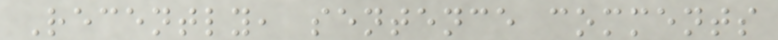Recently, sentence comments
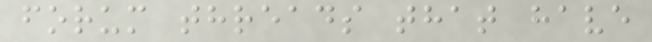forum threads that have
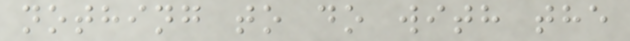nothing to do with the
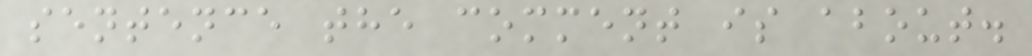sentence the comment is about.
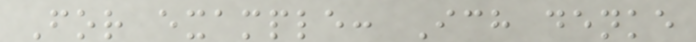For example: Ich denke
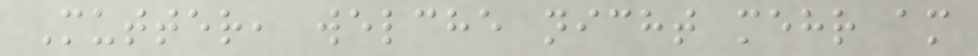Mutter, welche nicht mehr am
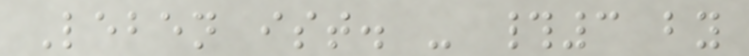Leben ist. - #3 by
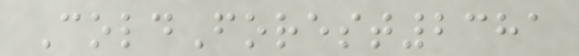ColdForest2381
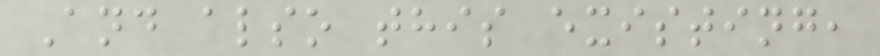And also this existing,
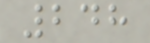248
